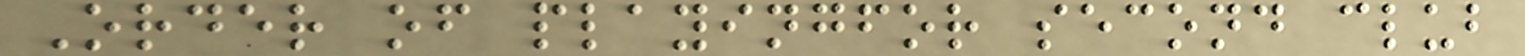Order of playingfor second club
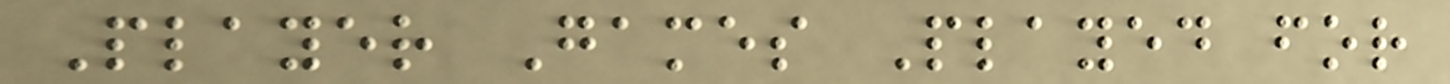Player Games Played for
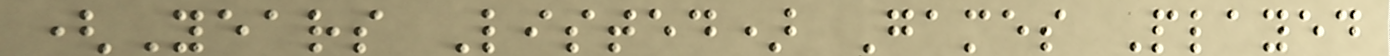(Years Listed) Games Played
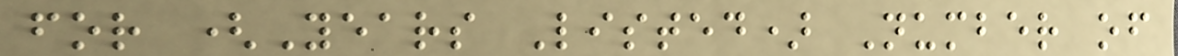for (Years Listed) Number of
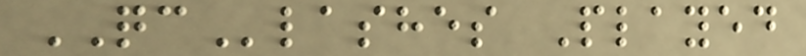QClashes Played
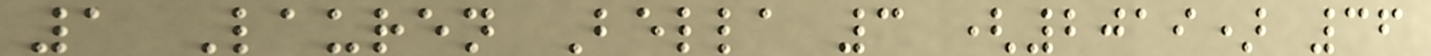1 Lauren Bella 3 (2019) 36
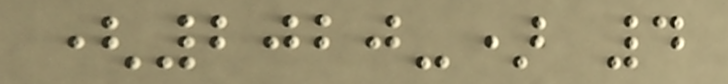(2020-) 4
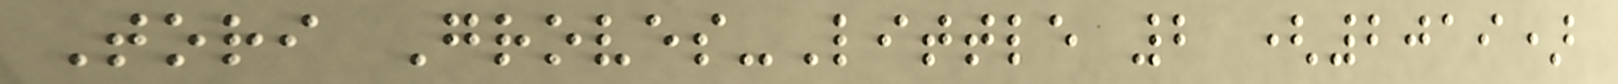Tori Groves-Little 2 (2019)
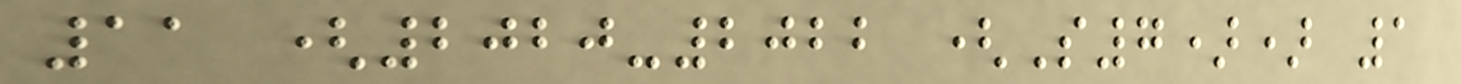11 (2020-2022 (S7)) 1
